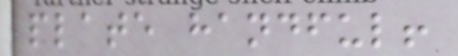plate handful!
